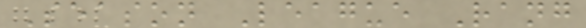Season League Rang
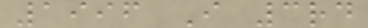1996 I 3rd
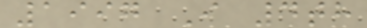1997 I 4th
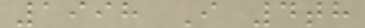1998 I 4th
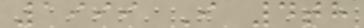1999 I 4th
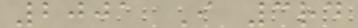2001 I 3rd
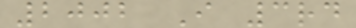2002 I 3rd
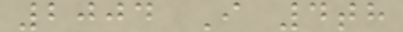2004 I 4th
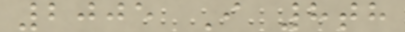2005 I 8th
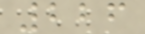226
